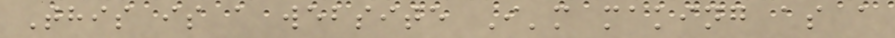This is a website I'm making as a
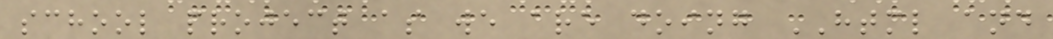school project as we are doing HTML and
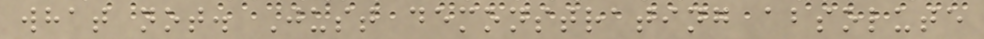what not. Just demonstrating absolute
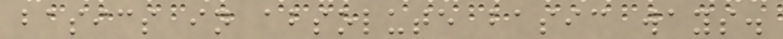basics in absolute basic ways.
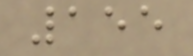155
